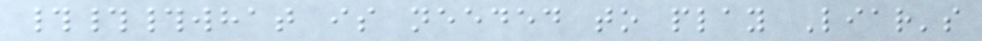###what is needed to play Liar's
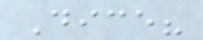Dice?
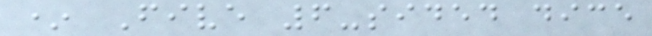* Five 6-sided dice
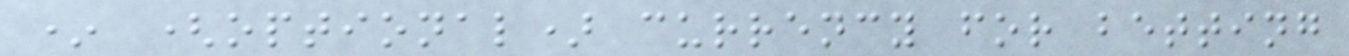* (optional) currency for betting
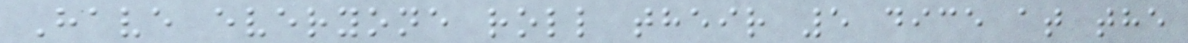Have everyone roll their 5 dice at the
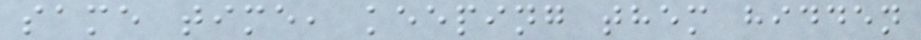same time, keeping them hidden
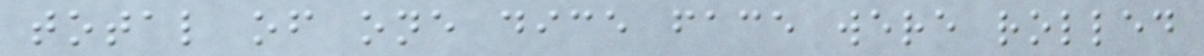total of one dice face were rolled
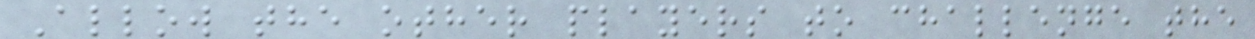Allow the other players to challenge the
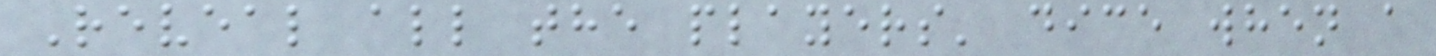Reveal all the players' dice when a
